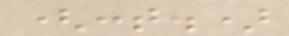(cont.)
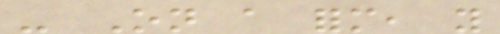- On a form, you
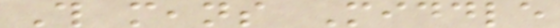This means Middle
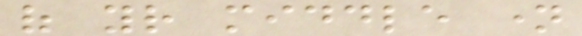of your middle name
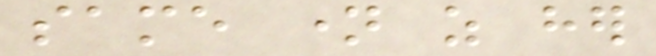same name as her
